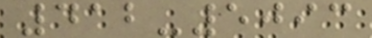412-5093
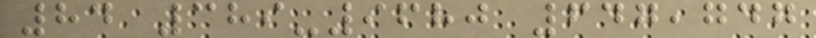84 389-9680 647,747
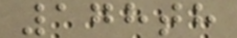178th
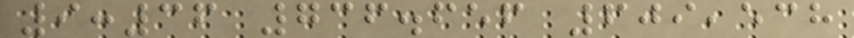9:36 736.656 609,538
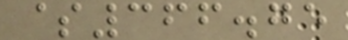$366.75
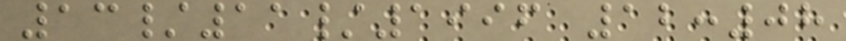13/11/1996 12:08
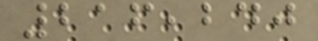216,240
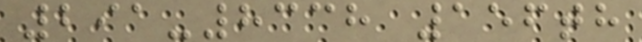291-8338 156th
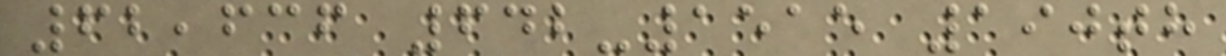62,636 642-1515 190th
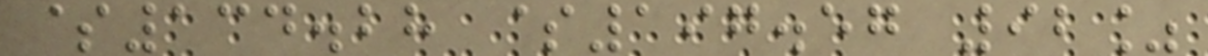$134.28 $197.57 92%
